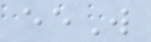eeW
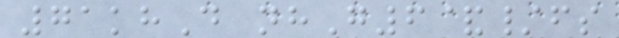71khD nhG6&/fs
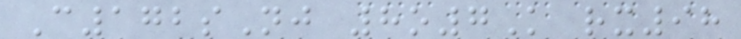C172sNj 8o7K rx98
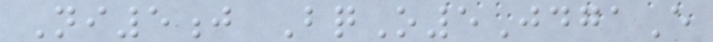Ni5j BqO5JdgaE
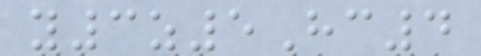y3z5Hc4
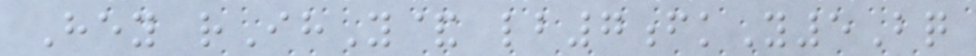Hey rIhY& lb7fkY5Bq
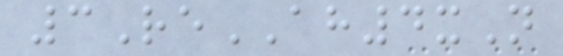3ReAH4xN
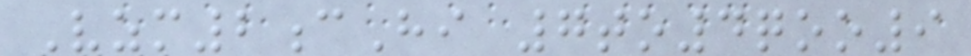Vzm2cHi 7to4qoo9
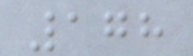178
